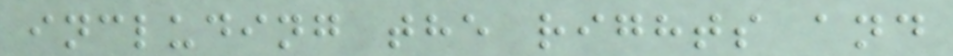including the rights and
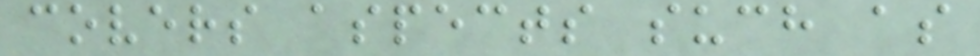covers aspects such as
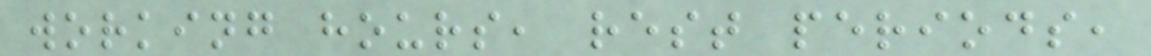working hours, rest periods,
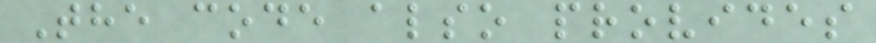The code also provides
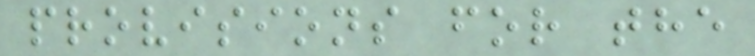provisions for the
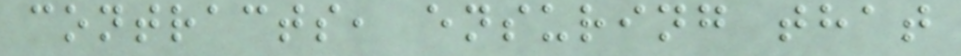contracts, ensuring that
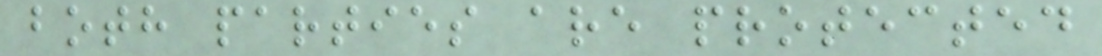both parties are protected
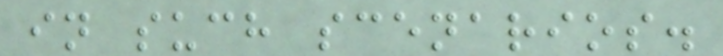in such scenarios.
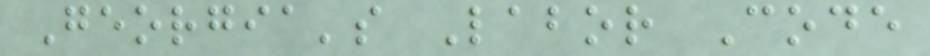Georgia's Labor Code
